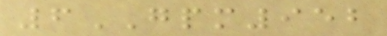6GPM952
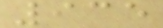935
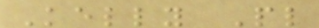Kelly Pl
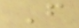F
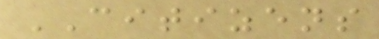CITIZENS
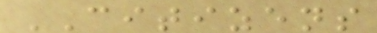CITIZENS
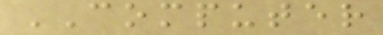COMPUTER
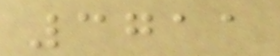3711
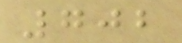702
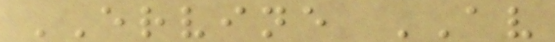ERVINE AV
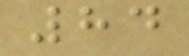84
